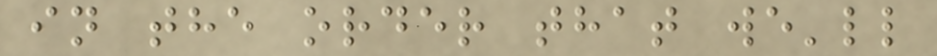in the order that we'll
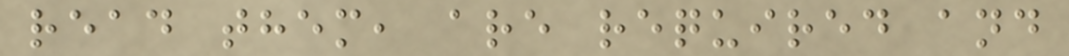read them, are required and
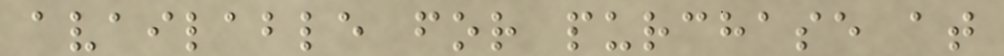available for purchase at
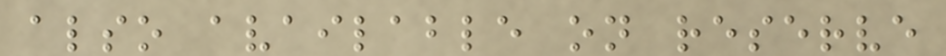also available on reserve
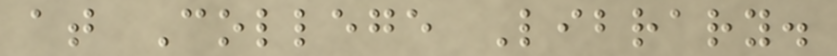at College Library.
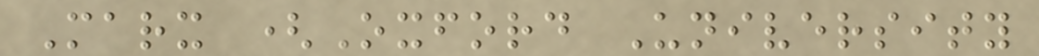Marx (Oxford University
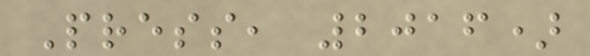Press, 2016)
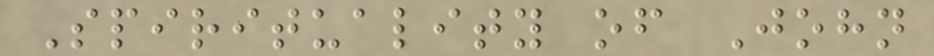Spirituality of John
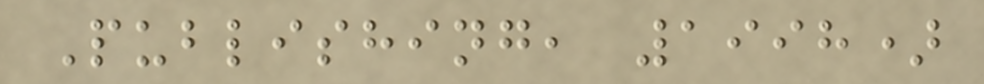Publishing, 1998)
